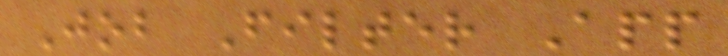Job Filter App
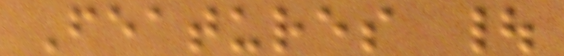Features |
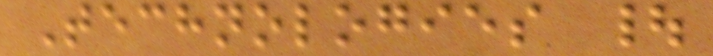Technologies |
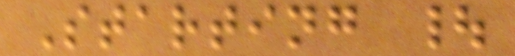Starting |
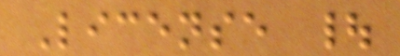License |
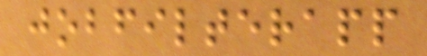jobfilterapp
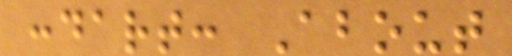:dart: About
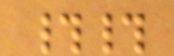##
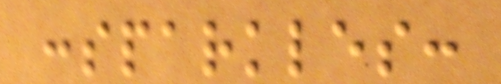:sparkles:
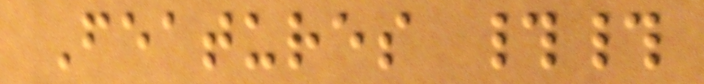Features ##
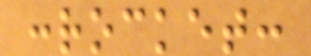:rocket:
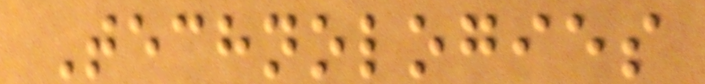Technologies
